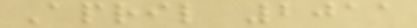April 2011
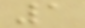1
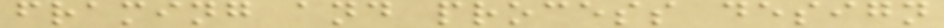framing and process design
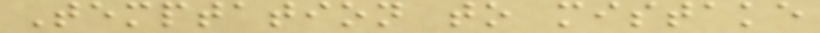Temptation to mistake
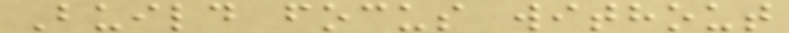Build focus without
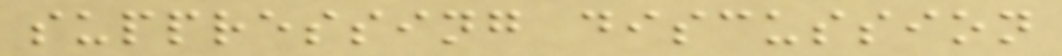suppressing discussion
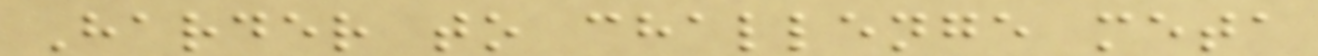Harder to challenge meta
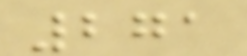271
